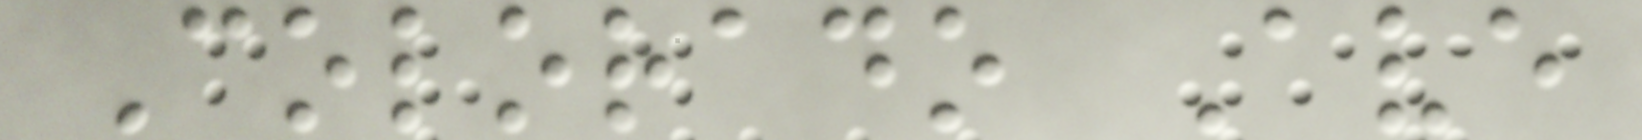Colorado Ave
